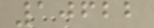10622
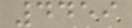4459
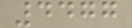4477
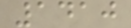1410
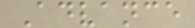Advance
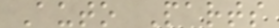Auto Parts
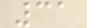31
